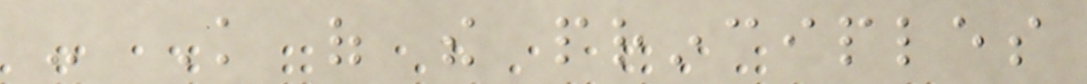- Knowledge of the principles
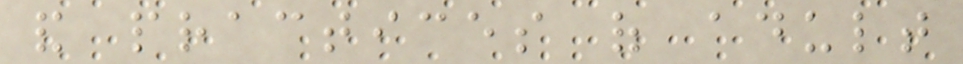and practices of adult
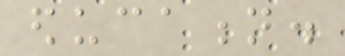education.
